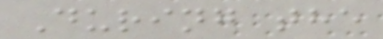During the
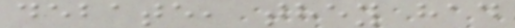debate, they had
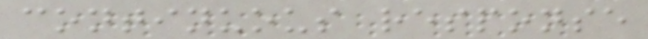continuous response
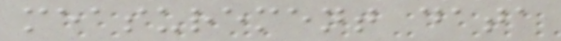measurement data
